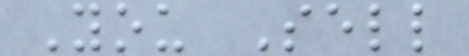You Sell
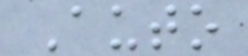Auto
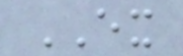EX
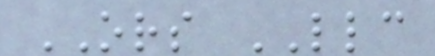ORS LLC
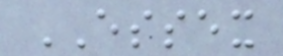ESSEX
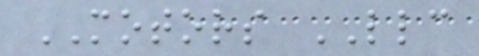MOTORS LLC
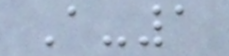A-1
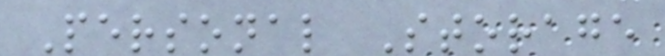Personal Storage
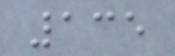135
